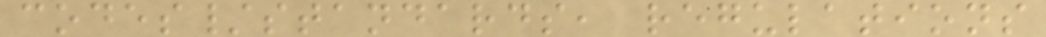codes/standards, regulations
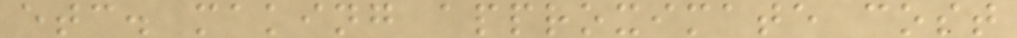etc. making approximate cost
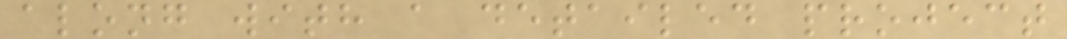along with a detailed project
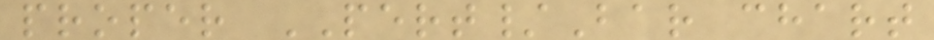proper PERT/Bar chart
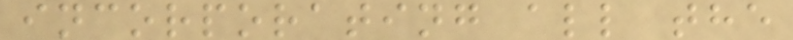incorporating all the
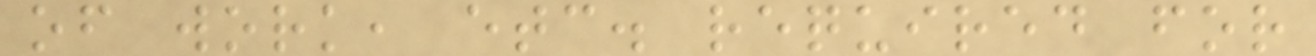of work, etc. required for
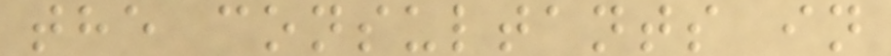the consultants in
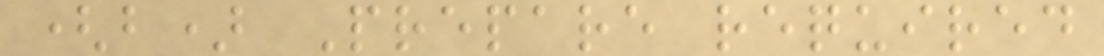(b) Prepare required
